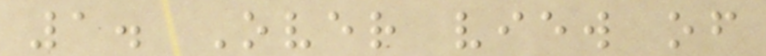1. Over view of
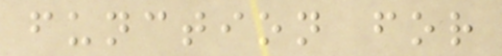function for
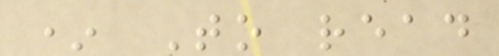* To read
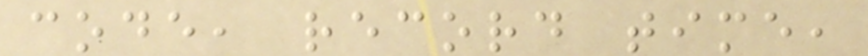code, record time,
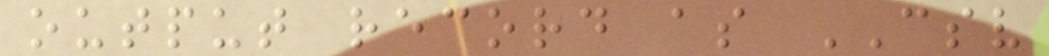output record as CSV
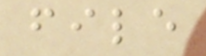file
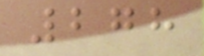278
